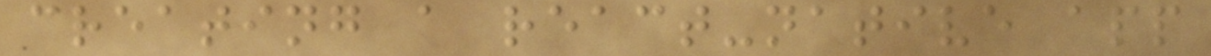creating a react-native app
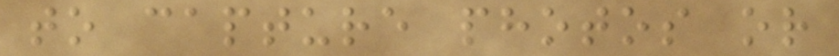to capture photos or
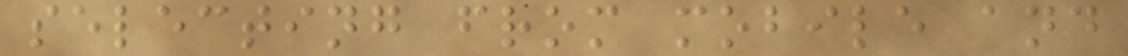selecting from mobile and
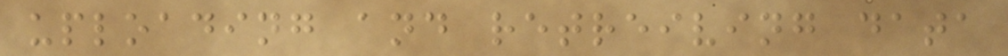uploading and retreiving data
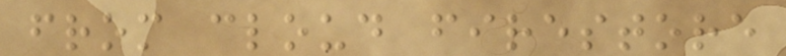from cloud firestore
